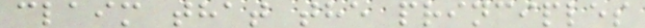claim that the principles
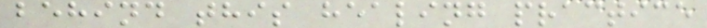behind this healing practice
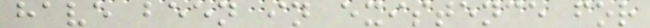have been in existence for
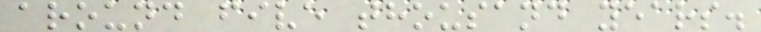around five thousand years.
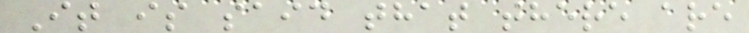It is said that there are
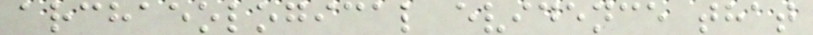archaeological evidence that
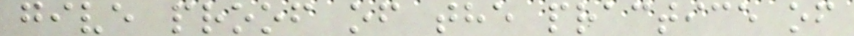give proof of the practice of
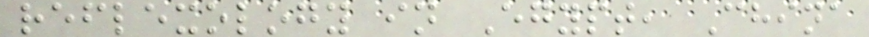reflexology in Egypt, China
